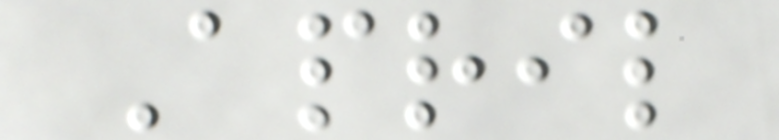April
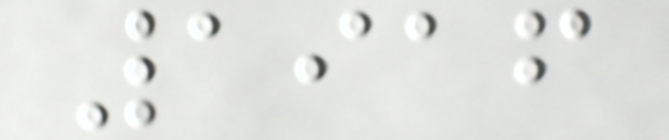1916
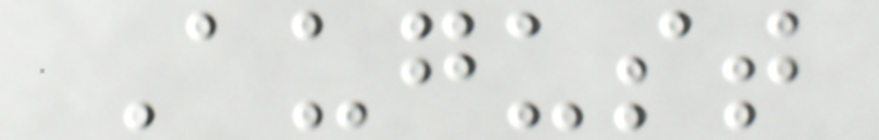August
